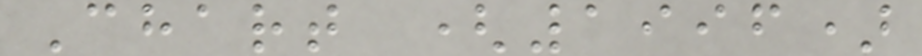Chart (1996)
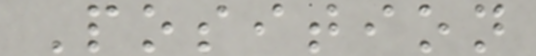Position
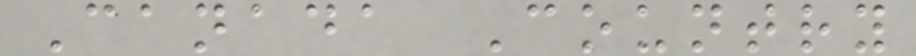Canada Country
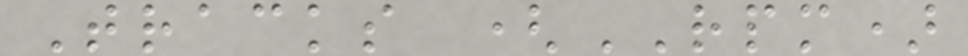Tracks (RPM)
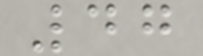47
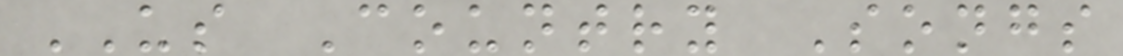US Country Songs
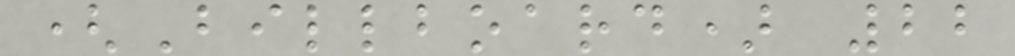(Billboard) 22
